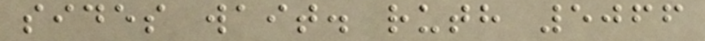sides wait. ruth 5066
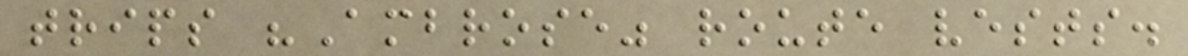trips "Ambrose" route vests.
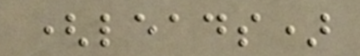(leads)
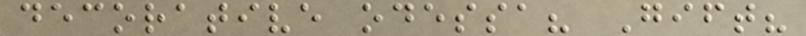decorative odessa? Gift?
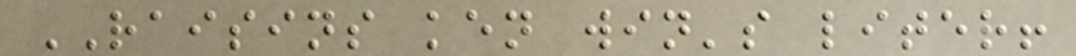RAISINS ken win's liter!
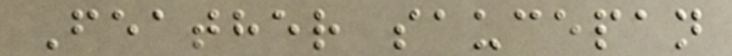Feather saucepan
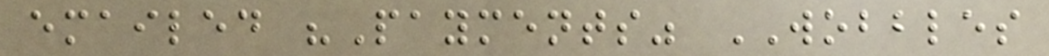emailed "Payments" WOBBLES
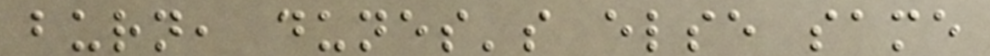burn, dunes's else same
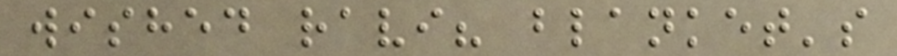wished ravi? blanket's
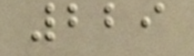229
